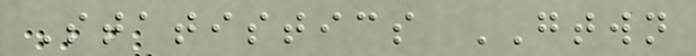Statistics GTWN
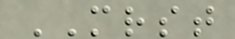MRST
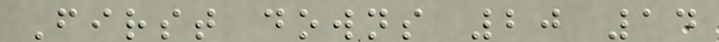First downs 20 14
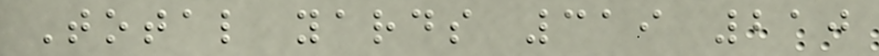Total yards 319 210
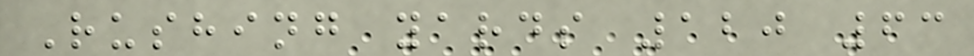Rushing yards 120 63
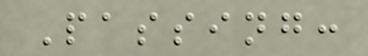Passing:
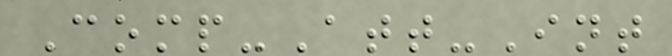Comp-Att-Int
